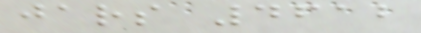jars 4612
